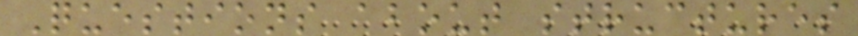Questions about structures
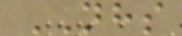NHS
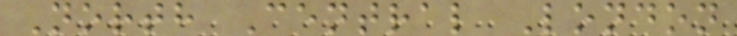North Central London
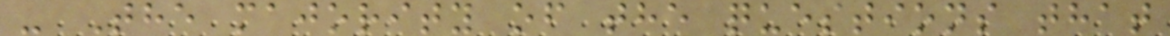- The majority of the questions that
